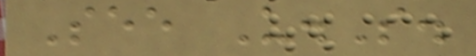See U.S.
